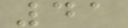41
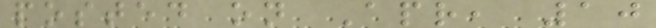posted on Apr, 10
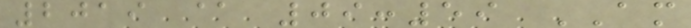2019 @ 09:59 AM
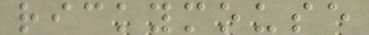rickymouse
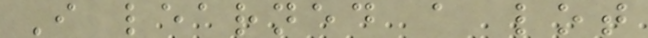I learned a lot
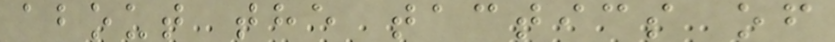about the tactics of
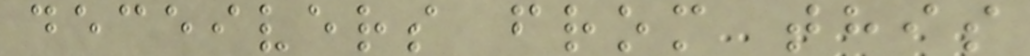deceivers from this
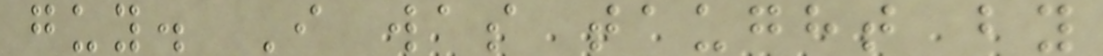guy. I was taught by
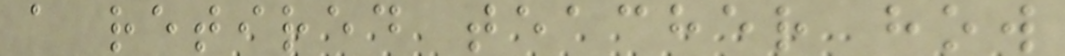a retired teacher how
